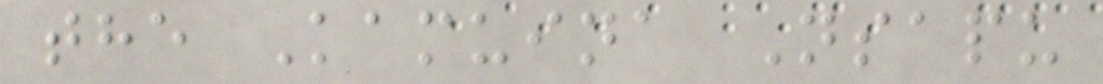the Kamuina Nsapu
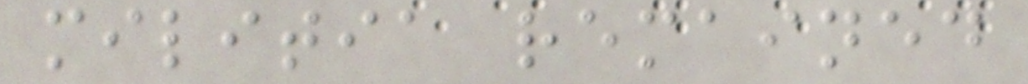militia remained
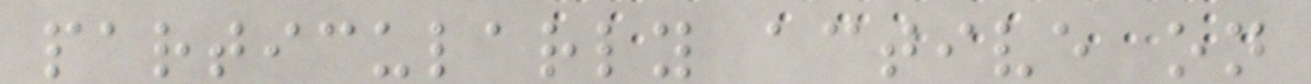particularly active on
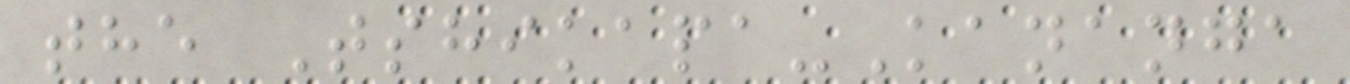the Tshikapa-Kananga
